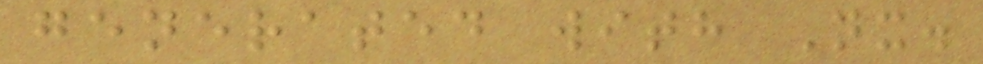generated with Nx.
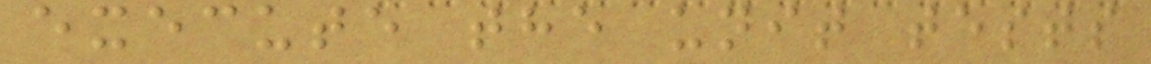execute the unit tests
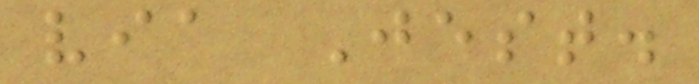via Jest.
